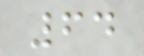64
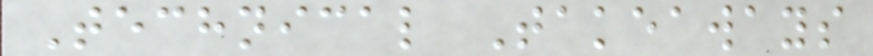Technical Takeaways
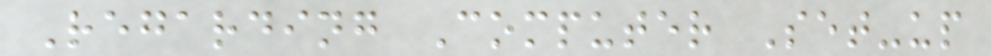Regarding Computer Set-up
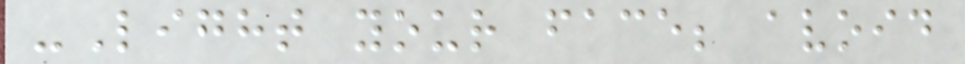-Light your face; avoid
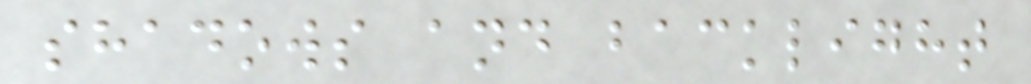shadows and backlight
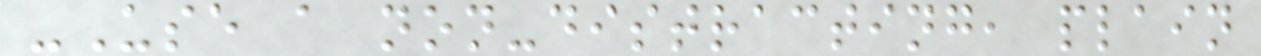-Use a non-distracting, plain
